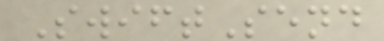SwiftSend
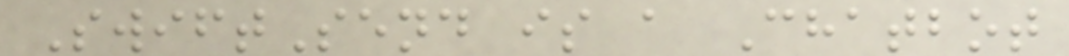SwiftSend is a Chatbot
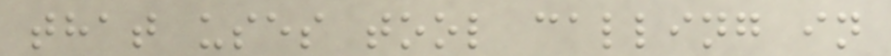that uses tool calling in
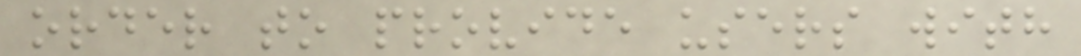order to provide users with
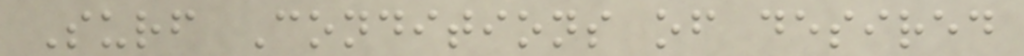Surf Conditions of desired
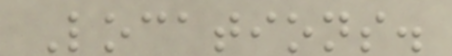Locations.
